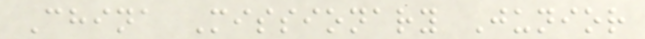China Missionary Junior
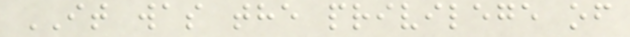IT was the privilege of
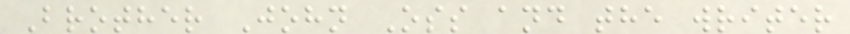Brother John Oss and the writer
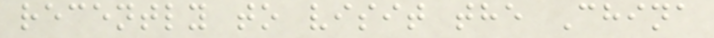recently to visit the China
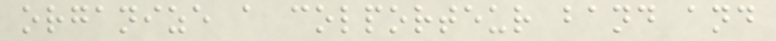organize a colporteur band and
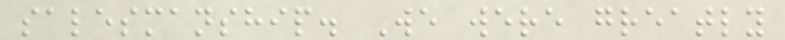salesmanship. We were greatly
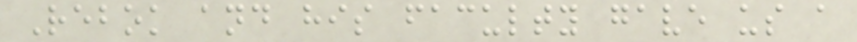Rebok and his faculty gave us a
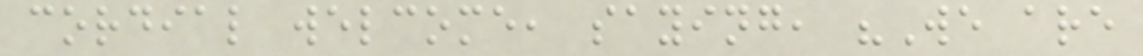cordial welcome, saying, "We are
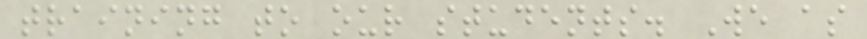training to our students. We as
